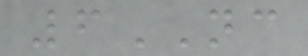6NC
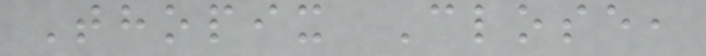Thopix Close,
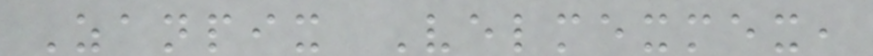Zanpix Velmexmex,
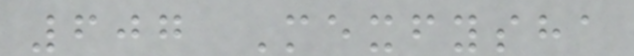607 Mexfysha
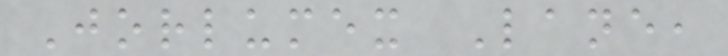Jorlumex Lane,
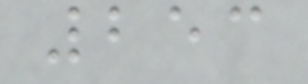253
